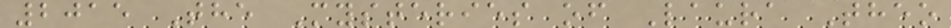2015 The Mysteries of Laura Theo
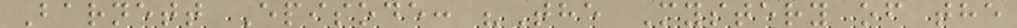Barnett Episode: "The Mystery of the
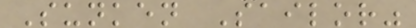Sunken Sailor"
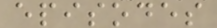episodes
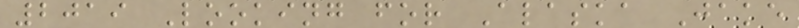2019 Looking for Alaska Jake
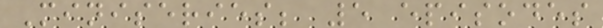Miniseries; 5 episodes
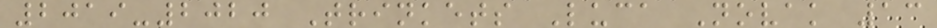2019-2020 Trinkets Luca Novak 13
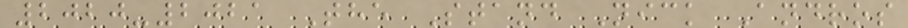2020-2021 The Stand Nick Andros
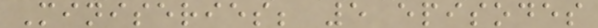Miniseries; 5 episodes
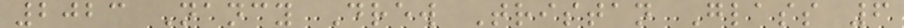2023 Nancy Drew Tristan Glass 6
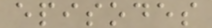episodes
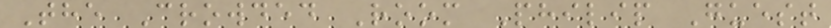The Crowded Room Philip Guest
